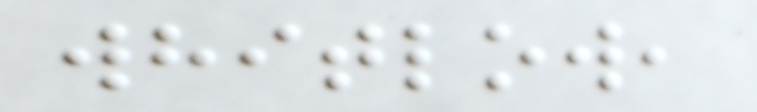whitlow,
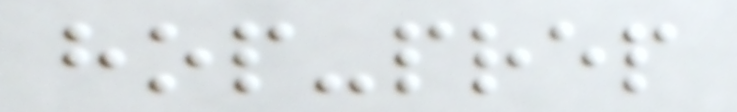hop-prep
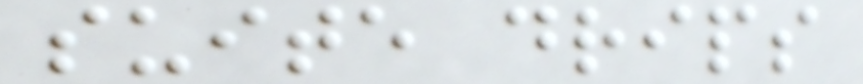suite drips
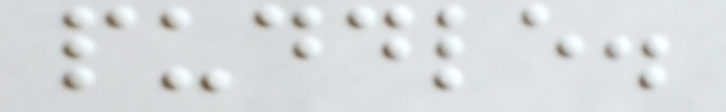puddle.
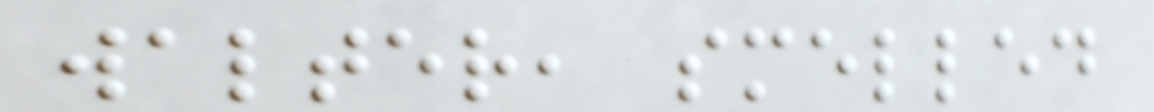walter, smelled
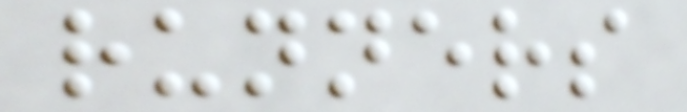runners
